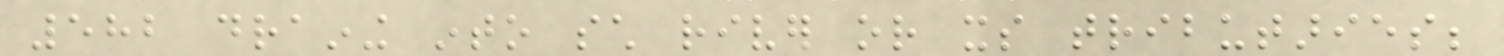582 draining into such river or its tributaries;
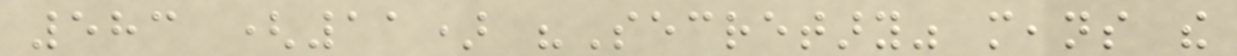583 (11) "Secretary" means the
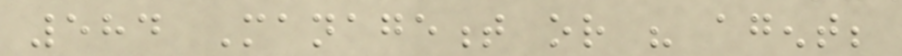584 Management or his agent;
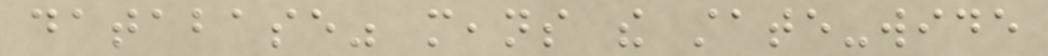database" means the state-wide
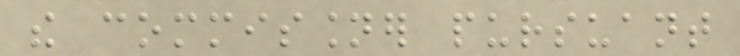the commissioner pursuant
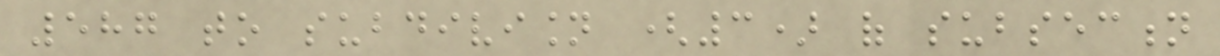587 to subdivision (3) of subsection
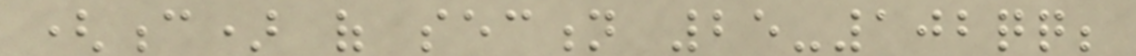(c) of section 25-102qq;
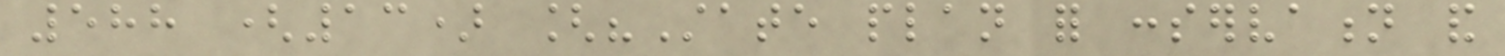588 (13) ["State plan for conservation and
